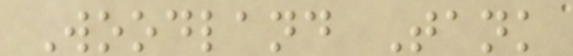Woodland Tank
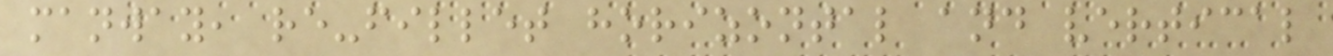manway, re-fillet horizontal and vertical
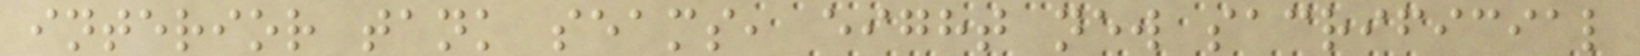interior tank seams, eight new sacrificial
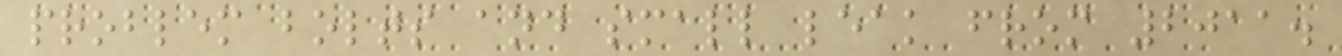problem bolts and small leak from 2011.
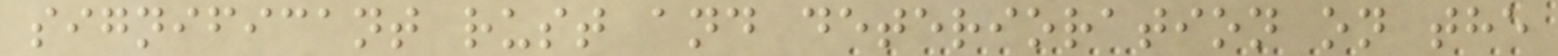significant rust and deterioration on the
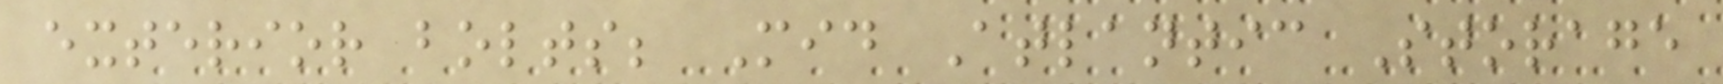exterior bolts; Mid Atlantic Storage
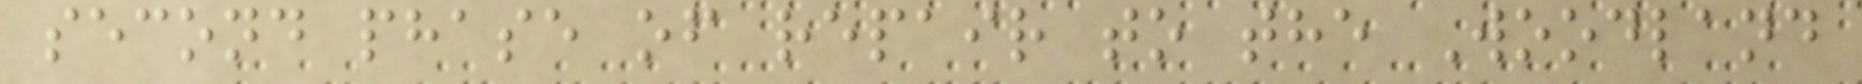second phase of repair to the Woodland
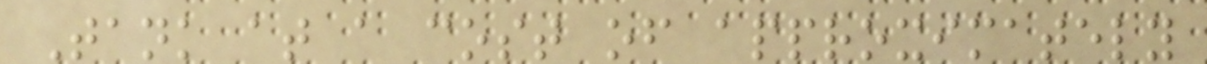Tank at a cost of approximately
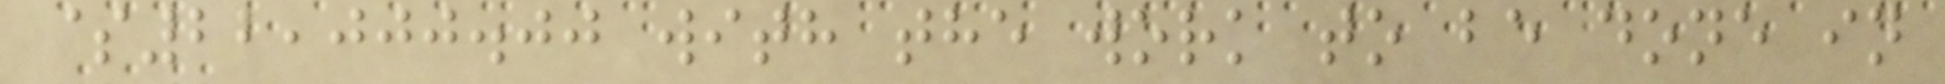$22,000.00 with the work to be done in
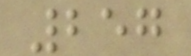257
